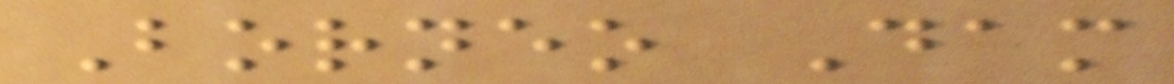Borneo Dam
